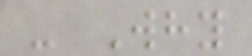- Why
